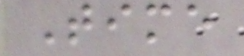Time
